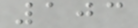103
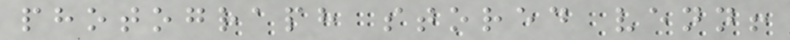photograph stored venn!
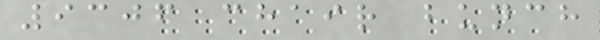9306 chair bunch
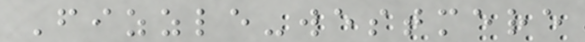Fizzle-westmere
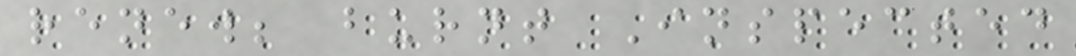renew; burnt Inspected
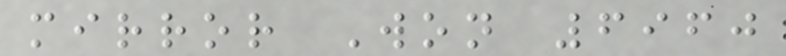mirror Won 6960
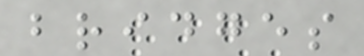bridges
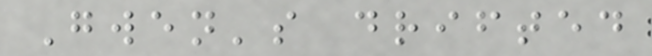Gwen's drifted
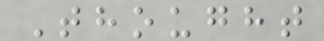Thought
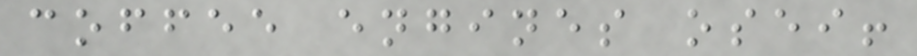coffee engines osei!
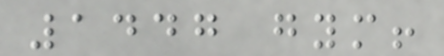1447 gym!
